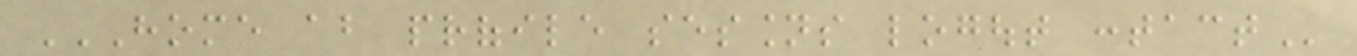HOME ABOUT PROFILE SESSIONS LOGOUT CONTACT
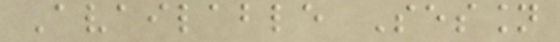Available Session
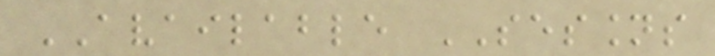AVAILABLE SESSIONS
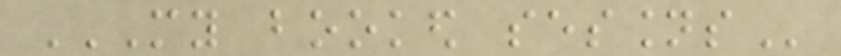MY BOOKED SESSIONS
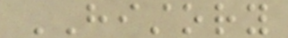HISTORY
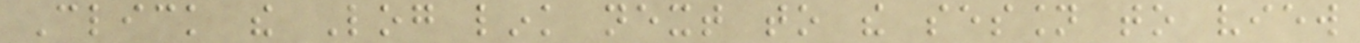Click the Log link next to the session to view
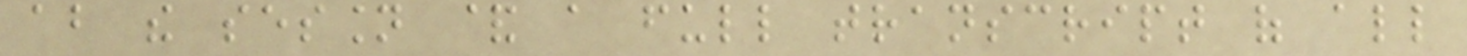about the session & a full transcript of all
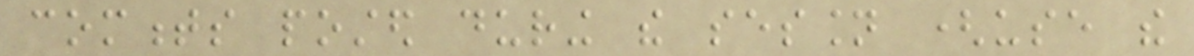comments posted during the session (use the
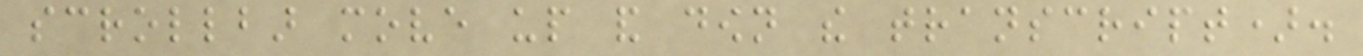scrollbar move up and down the transcript).
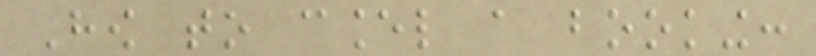How to cancel a booking:
